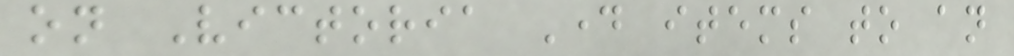on Victoria Day items to an
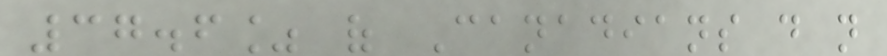37.6% of Canadians do not
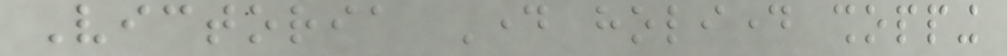Victoria Day holiday shopping
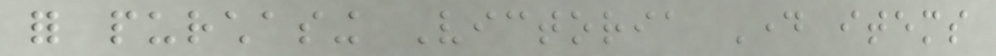for purchasing Victoria Day items
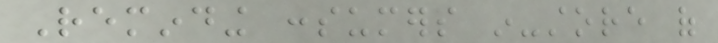Reminding consumers in-store of
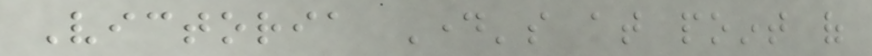Victoria Day's at point of
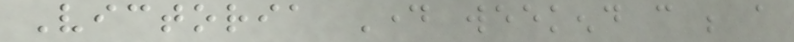Victoria Day weekend can be a
